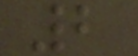2
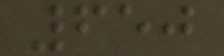650
